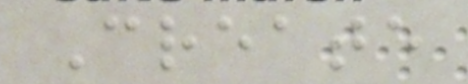Create
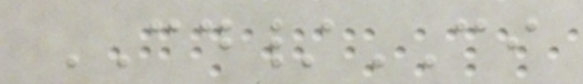CD/CI
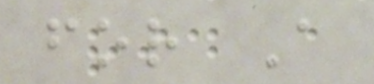for A
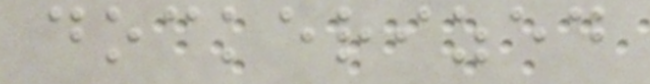dockerized
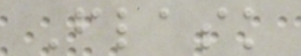Flask
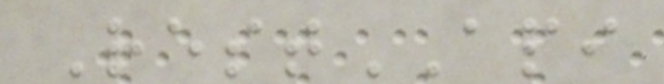RestAPI
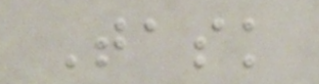Task
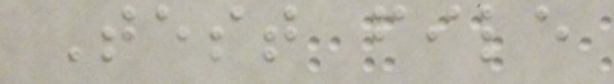Test file
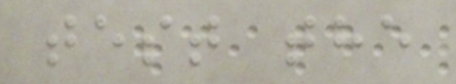test the
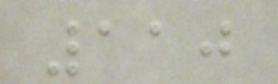110
